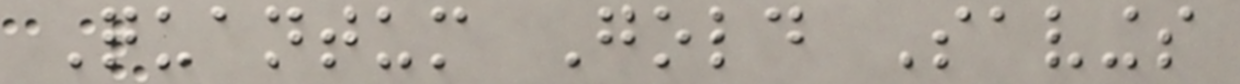Quantum Gold Savings
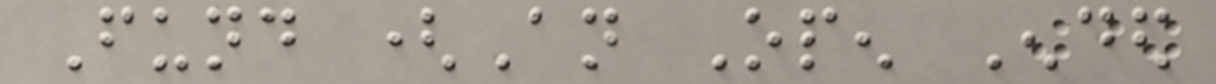Fund (An Open Ended
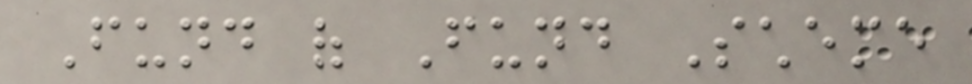Fund of Fund Scheme
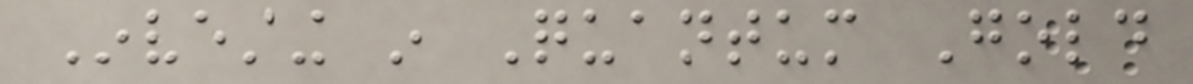Investing in Quantum Gold
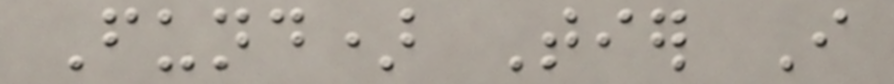Fund) Tier I
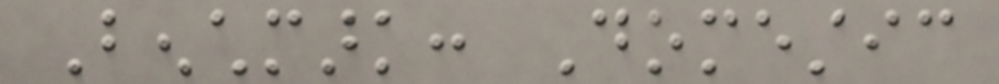Benchmark: Domestic
